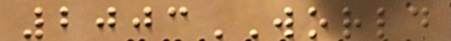2003WORLD
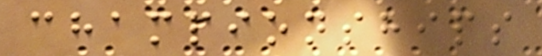championships
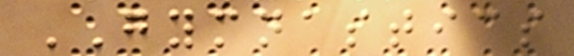GYMNASTICS
